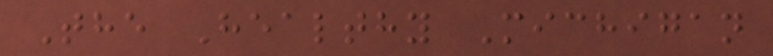The Healthy Michigan
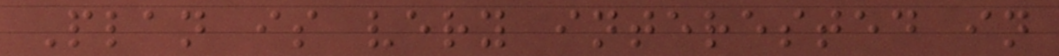Plan is very interested in
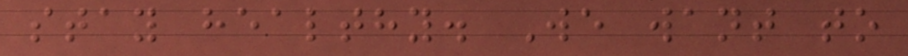stay healthy. We want to
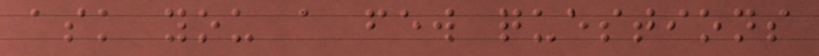ask you a few questions
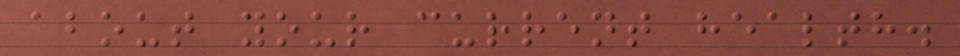about your current health.
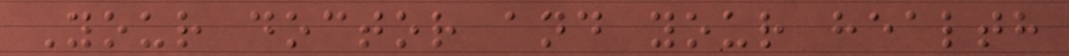Your doctor and your health
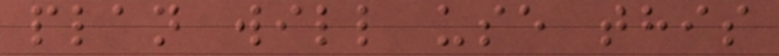plan will use this
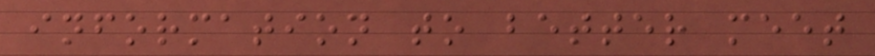information to better meet
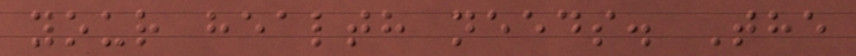your health needs. The
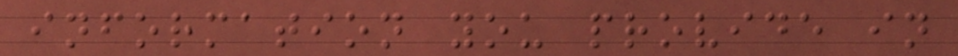information you provide in
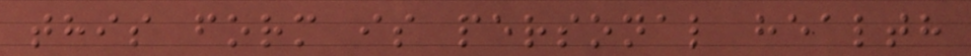this form is personal health
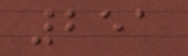251
